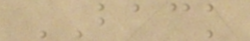BACK
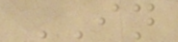IN
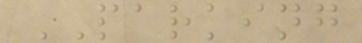PARKING
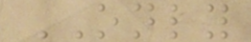ONLY
